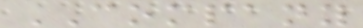COMPANY
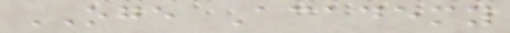OGE Academy
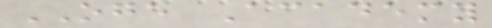OGE Academy
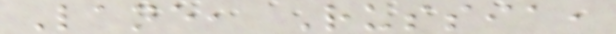Lane, Russia,
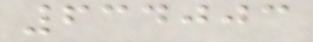634003
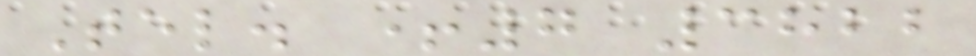Tel. +7 3822
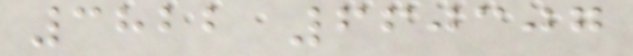3822 660307
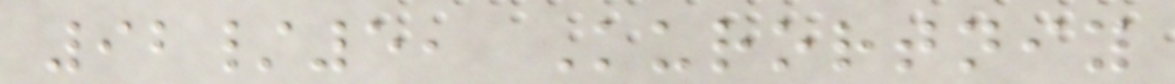92/5, Kurortniy
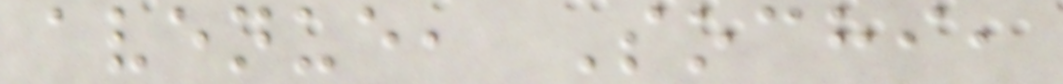avenue, Sochi,
